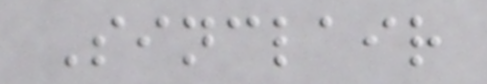Sinclair
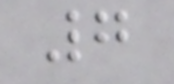7
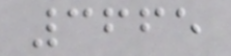3665
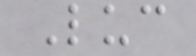Luc
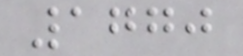1770
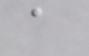a
